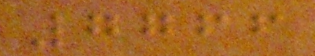7766
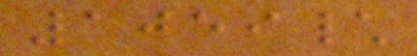1059\
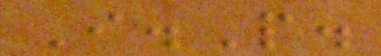I.P.
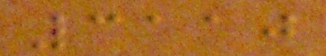3110
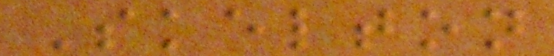Skelton
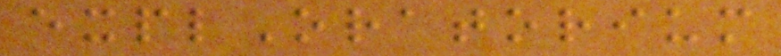explOratorium
